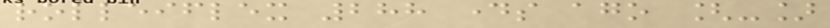rolleiflex 288 days ago [-]
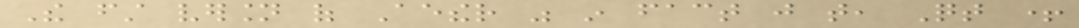The first version of Aether was in fact just that, Qt +
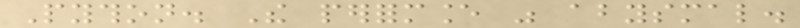Python. The performance was abysmal.
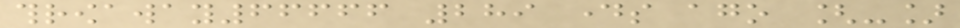throwaway66666 289 days ago [-]
